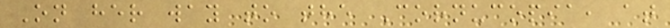On her way to the Cornucopia, at
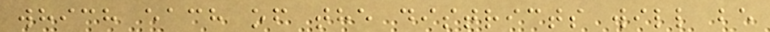which each of the districts will be
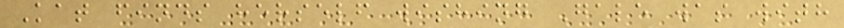Kat finds herself wishing Gale was with
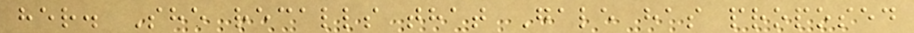her. She recalls that Gale has proposed
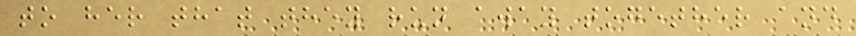to her that they run away together and
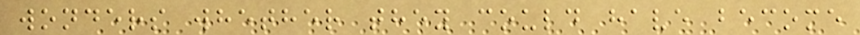wonders whether they could have become
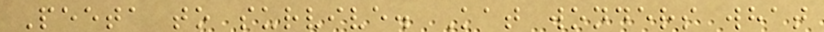Peeta to survive. Kat wonders what
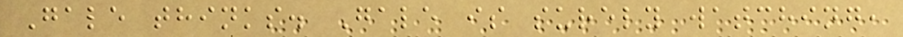Gale thinks. Gale is surely watching,
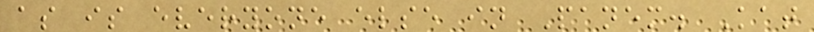as is everyone else in Panem. Kat
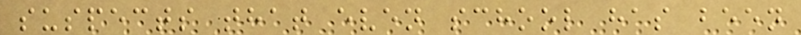suspects that even school has been
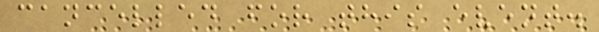cancelled for this event.
